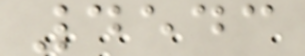4543
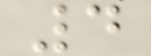4
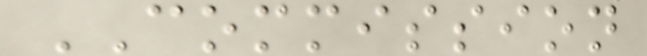COMMISSION
